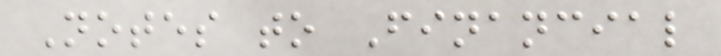Notes to Financial
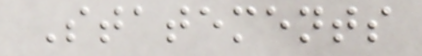Statements
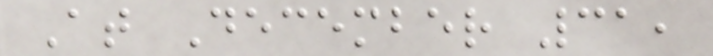At December 31,
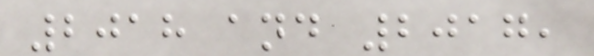2018 and 2017,
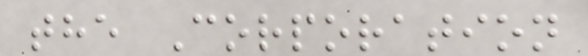the Corporation
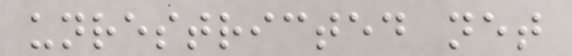unrestricted net
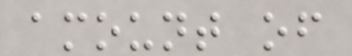amount of
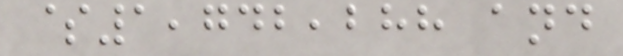$1,742,288 and
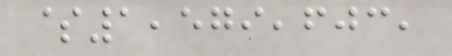$1,579,603,
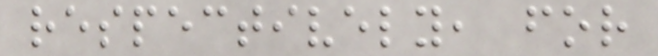respectively, for
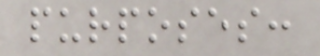purposes:
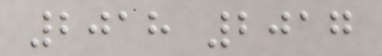2018 2017
